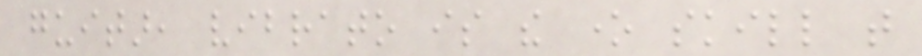guitar, vibrato is the one skill that
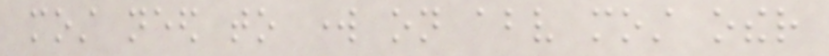most need to work on above most other
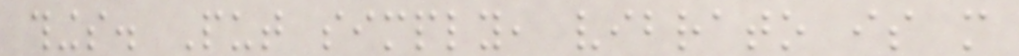things. Put simply, vibrato is more
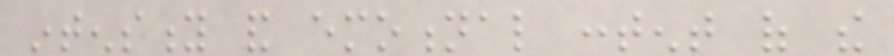intensity and emotional content of the
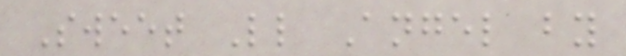Sweet Little Angel by
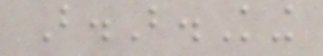B.B.King
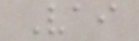Vai
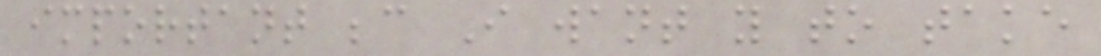important because I want you to take
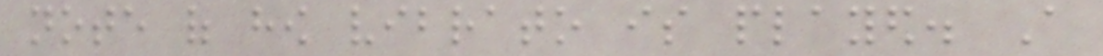note of how vibrato is played. A
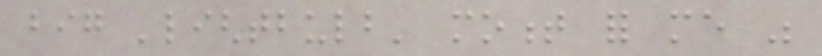big 'lightbulb' moment for me was
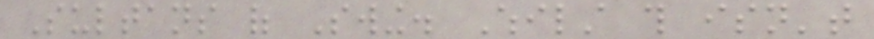Sultans of Swing. Whilst this isn't
